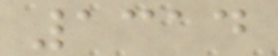1314
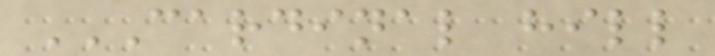CARDINAL HILL
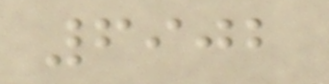6902
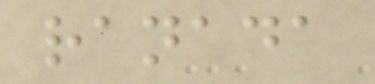ranada
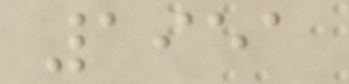1951
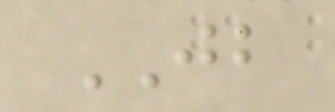JB
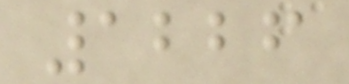1226
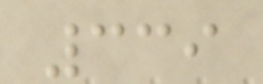339
